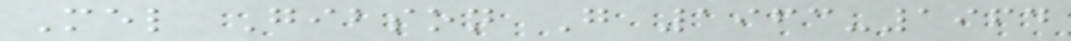Mel Gibson G 1963-1964
